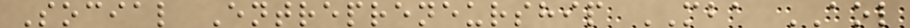Social Entrepreneurship MBA AOL
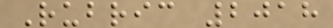Rubric 2018
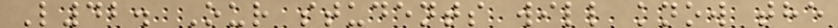L42. Our students will know the
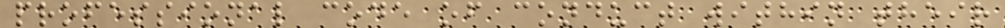professional code of conduct within their
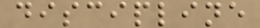discipline
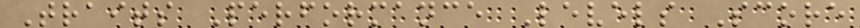Traits Performance Levels Score
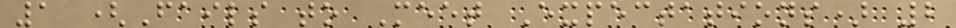1 (Fails to Meet Expectations) 2
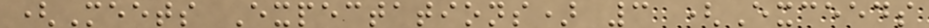(Meets Expectations) 3 (Exceeds
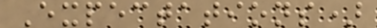Expectations)
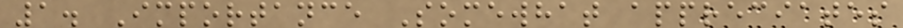1. Importance Somewhat appreciates
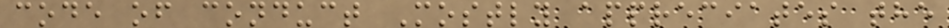code of conduct Mostly appreciates the
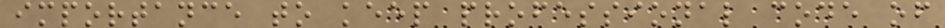importance to keep professional code of
